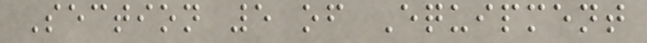Section 5 of Equipment
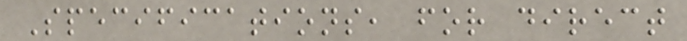Specifications, for direct
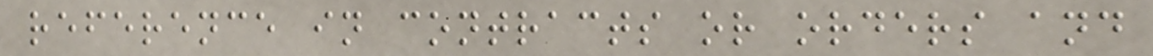reference in contracts or orders and
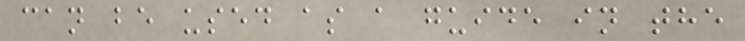can be used as a guide in the
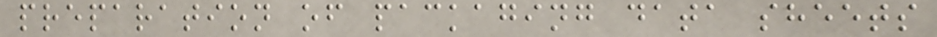preparation of packaging data sheets
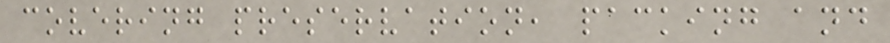covering preservation, packing and
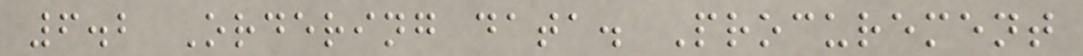6.2 Ordering data. Procurement
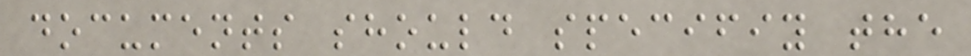documents should specifiy the
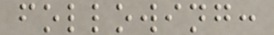following:
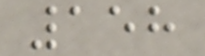158
